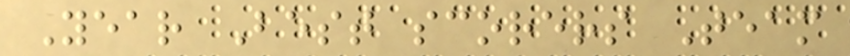Year Best scorers Team
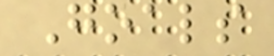Goals
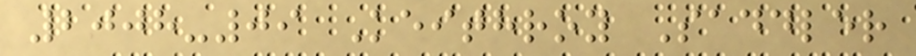2008-09 Keithroy Saddler
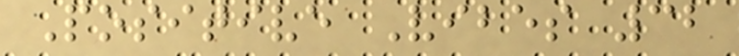Positive Vibes 32
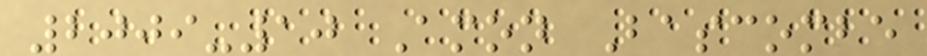2009-10 Amon Bascombe
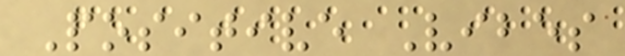Positive Vibes
